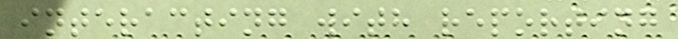interacting with reporting
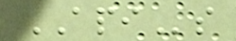APIs
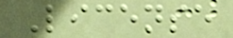License
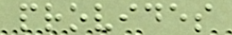provides
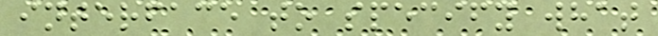interface to specify what
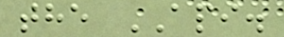the API.
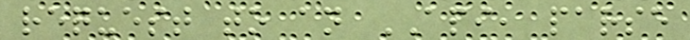request to an API, parse
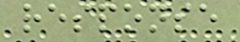response
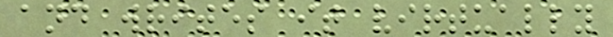and writes it virtually
